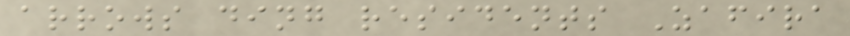arrows ding residents Zafira
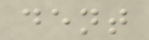dent
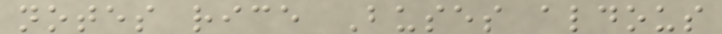notes rice Buses aldous
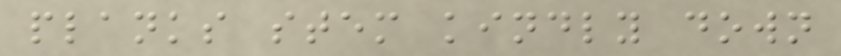planks stem kindly down
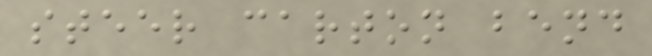steer carton bend
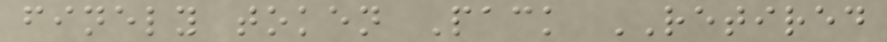finely token Pack RETIRED
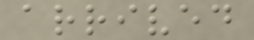arrived
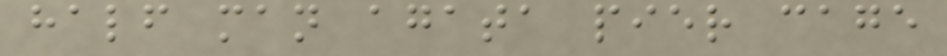half man agata pier cage
